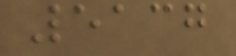5137
